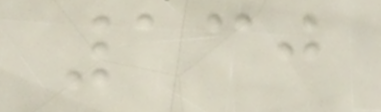130
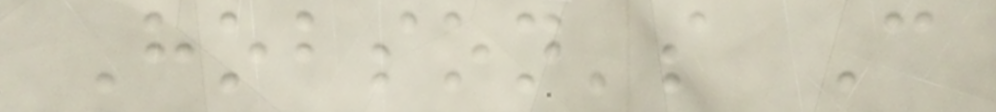Hobson's C
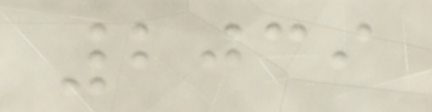2039
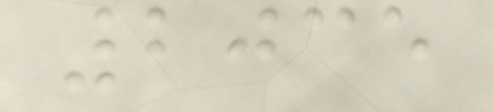2035
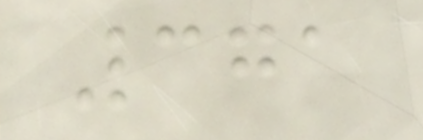371
